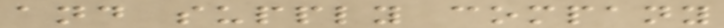and supply company
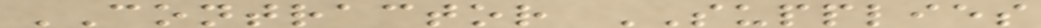CONTRACTOR SUPPLIES
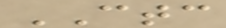CTC
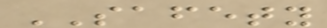SAFETY
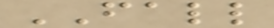FALL
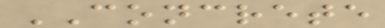CONCRETE
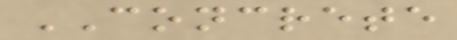CONCRETE
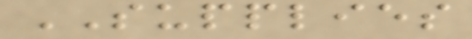SUPPLIES
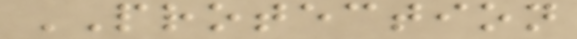PROTECTION
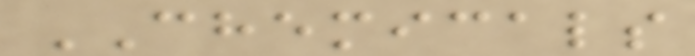CHEMICALS
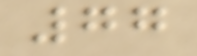77
